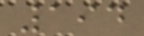194
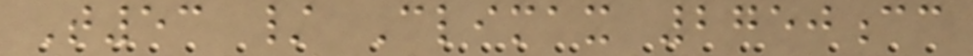T53 / Climax 2750cc
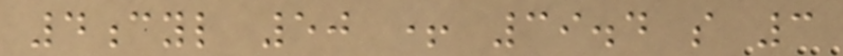4cyl 50 + 39.4 s 3
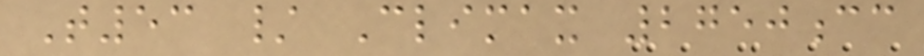T53 / Climax 2750cc
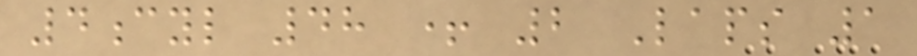4cyl 48 + 2 Laps 1
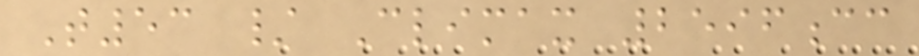T53 / Climax 2596cc
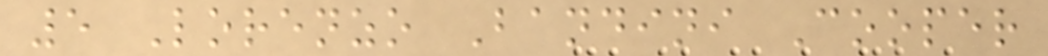5 Lorenzo Bandini Cooper
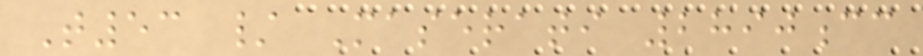T53 / Maserati 2890cc
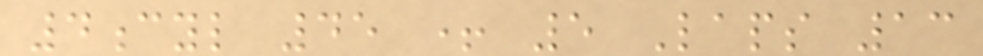4cyl 45 + 5 Laps 13
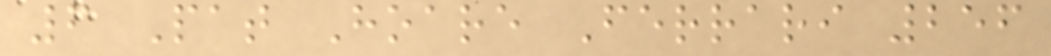6 Pat Hoare Ferrari 256
